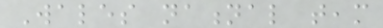Wales national team
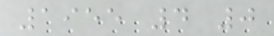1955 4 0
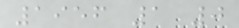1956 1 0
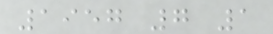1957 7 1
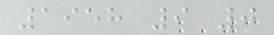1958 9 0
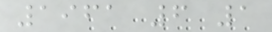1961 6 1
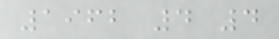1962 4 4
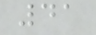41
